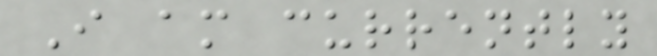I am currently
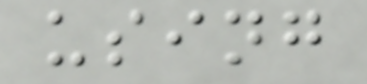using
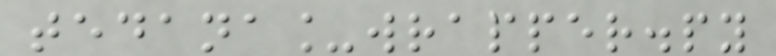tedana_wrapper.py
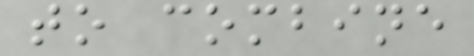to combine
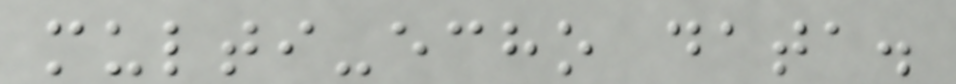multi-echo data.
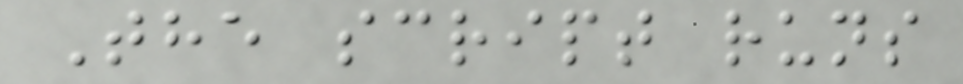The script runs
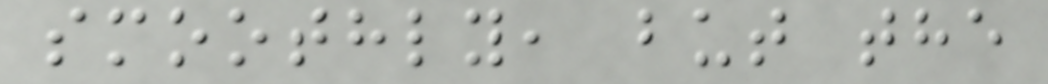smoothly, but the
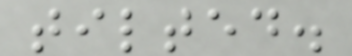tilted.
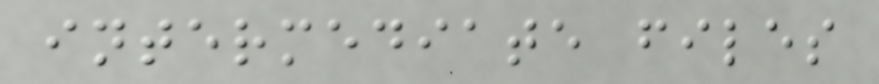intermediate files
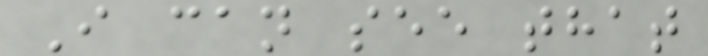I can see that
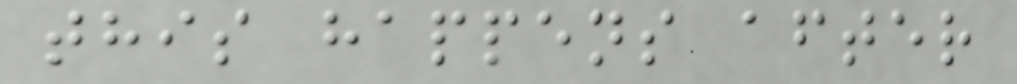this happens after
